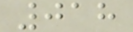018
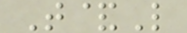T&L
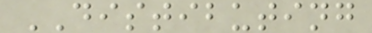DISTIBUTING
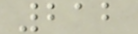212
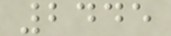2445
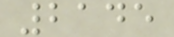2145
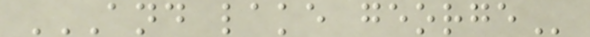AND LAKE GEORGE
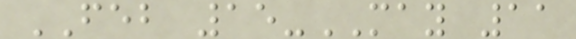FEB 15-MAY 11
